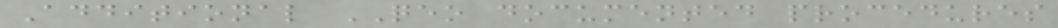Additional QEO documented procedures
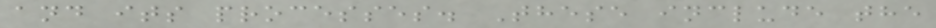and its processes. These include the
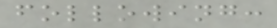following:
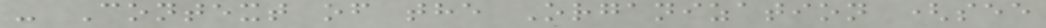- Context of the Organization (see
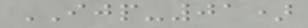IJP-01)
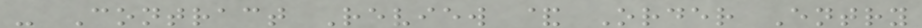- Contract Review & Order Entry
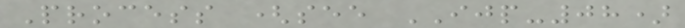Process (see IJP-08)
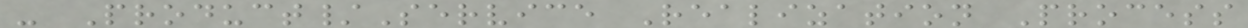- Product/Service Realization Process
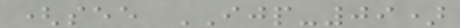(see IJP-09)
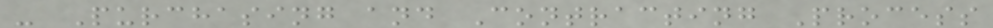- Purchasing and Contracting Process
